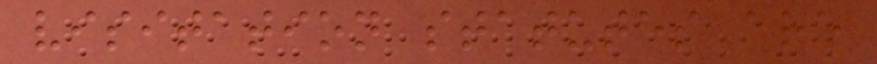visitation statutes are
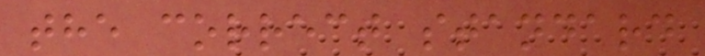the correct standard
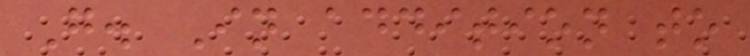G. In addition to
